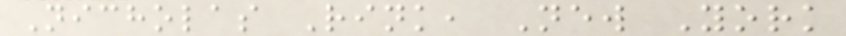Nicholas Rink, New York
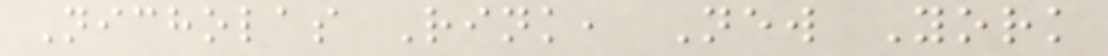Nicholas Rink, New York
